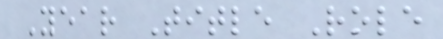Year Title Role
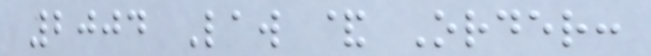2004 Law & Order:
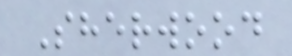Sherwood
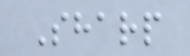Sharp
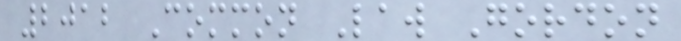2012 Common Law Gordon
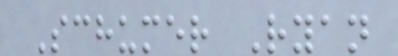Schumer Ryan
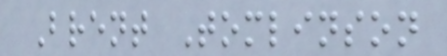Brent Tomlinson
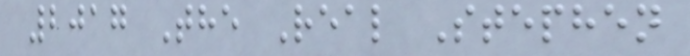2017 The Real Stephen
